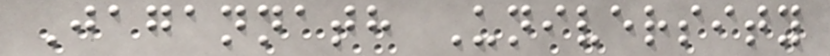Jagannath University
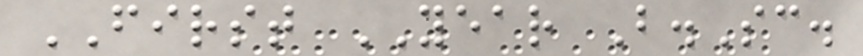FIRST YEAR B.Sc.
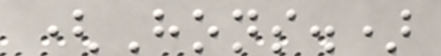(Hons.)
